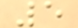5
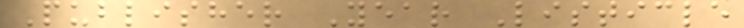Publisher Year Listicle
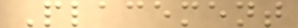Placement
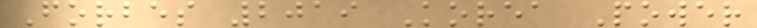Forbes 2019 Korea Power
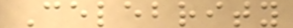Celebrity
